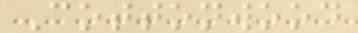Cottonwood
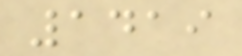1419
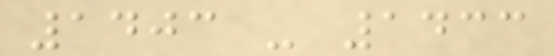1403 - 1433
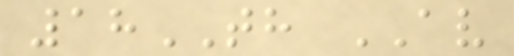18TH AV
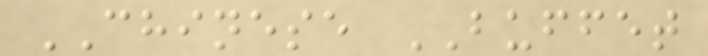CHINESE BUFFET
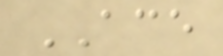ACE
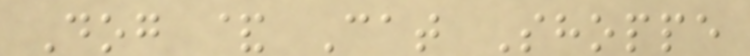Dog & Cat Shoppe
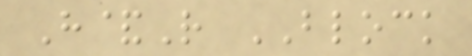H&R BLOCK
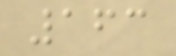163
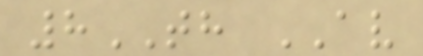8TH AV
